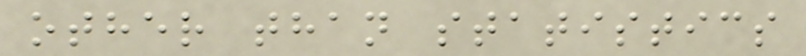other than statistics
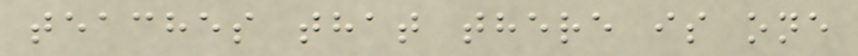teaches that there is one
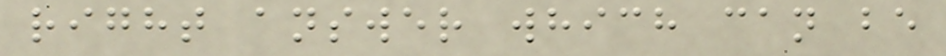right answer which can be
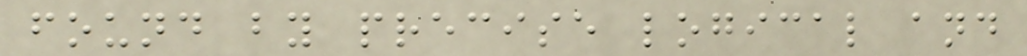found by precise logical and
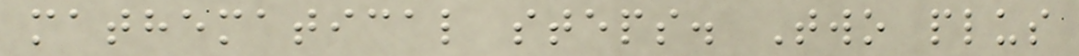mathematical steps. Two plus
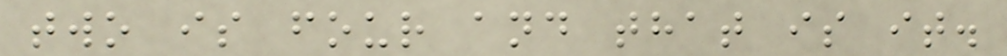two is four and that is it.
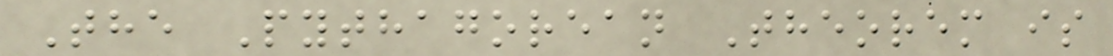The Pythagorean Theorem is
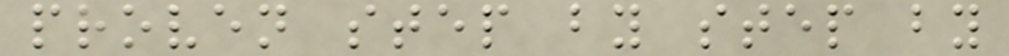proven step by step by
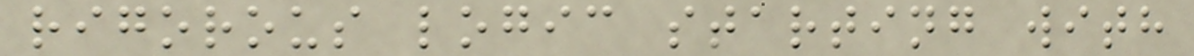rigorous logic starting with
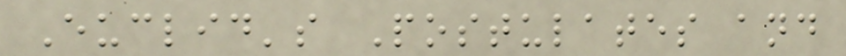Euclid's Postulates and
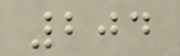204
